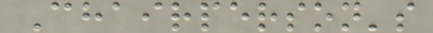Chairperson's
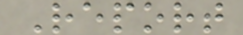Report
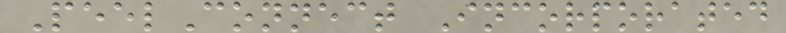PeelConnect Incorporated
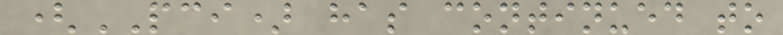(PCI) has continued to
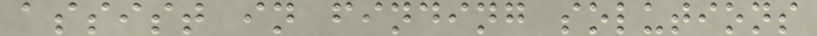assist in finding solutions
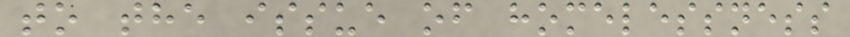to the issue of homelessness
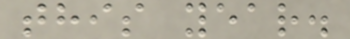this year.
